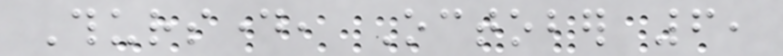Thursday, October 6,
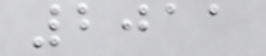2011
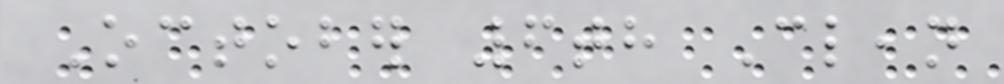October 6th Clean
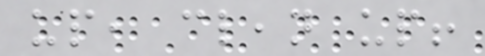up, clean up!
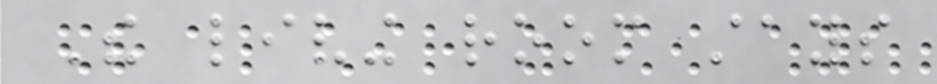The living room stays
